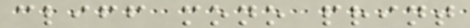cliff mono print
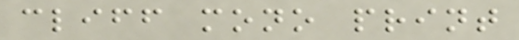cliff mono print
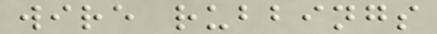wire rubbings
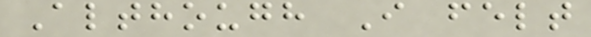Although I felt
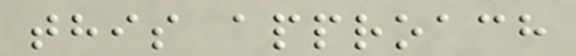this approach
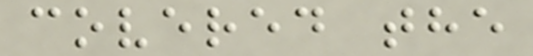covered the
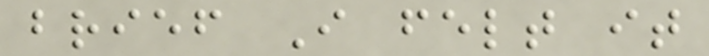brief I felt it
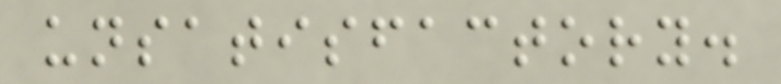unsatisfactory.
